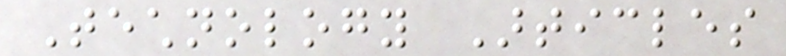Technology Articles
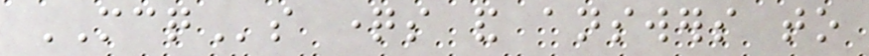MCQs questions and answers to
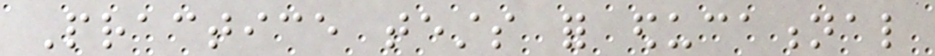Practice tests for educational
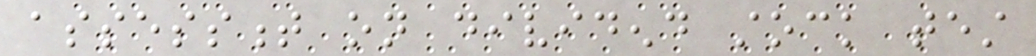assessment on dividend stock test
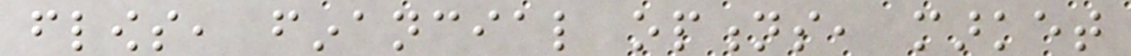flows, financial options, market
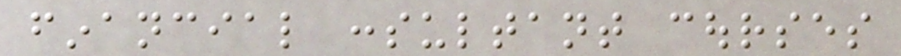financial consultant courses
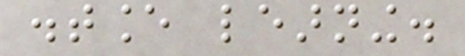distance learning.
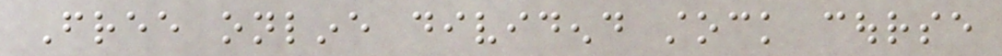Free online dividend stock course
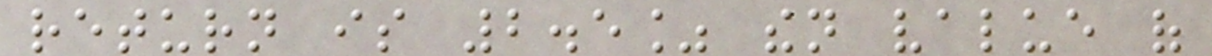return is 2.5% then value of
